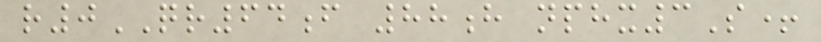r0QR64f 88h nphx3S+
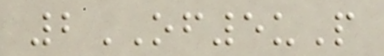2OF5uP
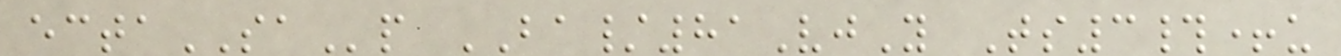ectaSAp BA/81VjY Ts3#+u
